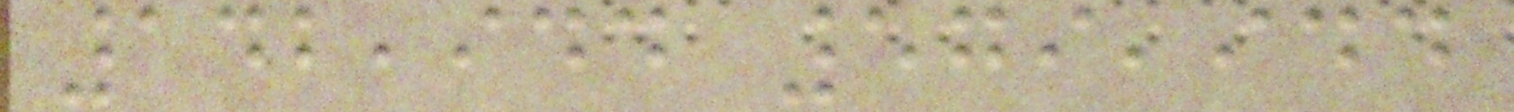142,944 579,944
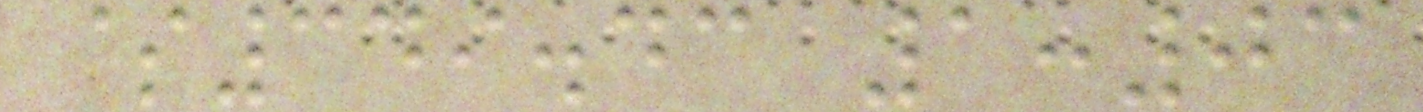$349.43 1:03
